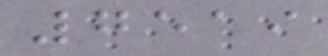7519
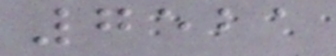7521
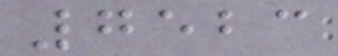7523
